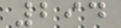294
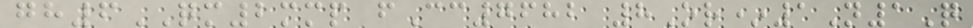gh6QM2mmp fCc7682 8Or*1N1Q
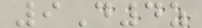9D4z
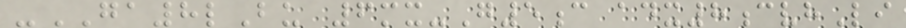-GA8lBu 6mx-G5c adx8cvhLi
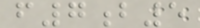f7b5
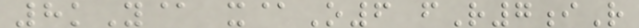8kY@ x@O6 fR7iR
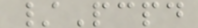/Pcpd
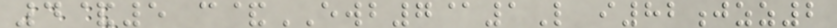4&5 c&EWB7@1L i82jzz2
